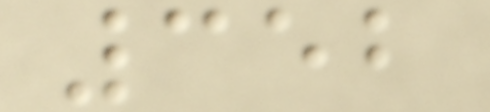352
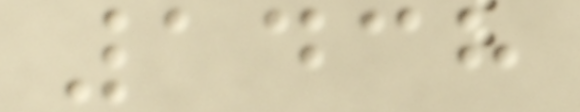1438
